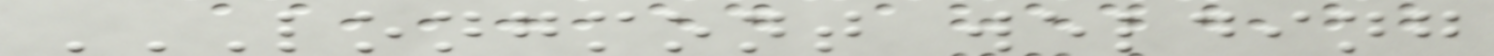LONGMONT WELDING
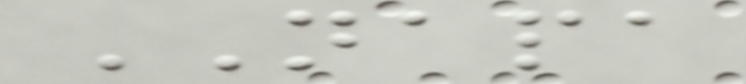NAPA
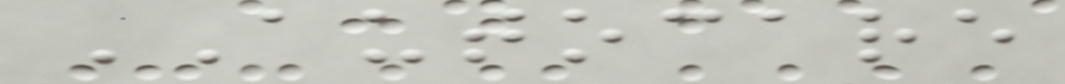AUTOCARE
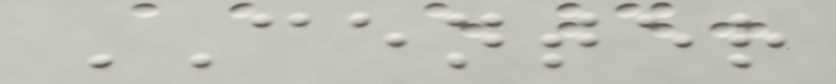CENTER
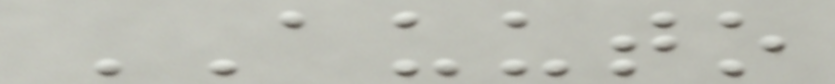AUUTO
